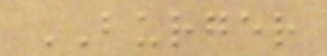BURGER
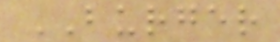BURGER
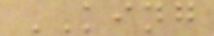KING
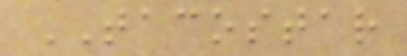TACOSTAR
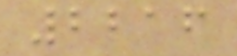2216
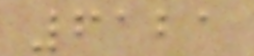6121
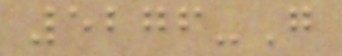5276-G
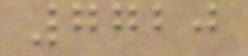7720
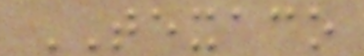TEXACO
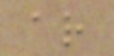ar
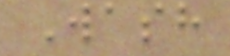Wash
